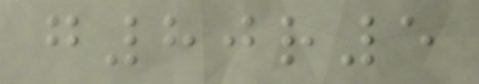g80r5
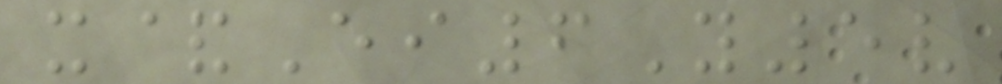x&Ei6Y5v
